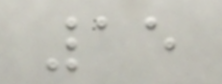15
